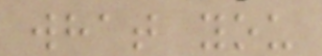what you
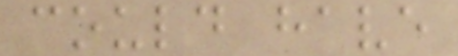could have
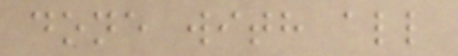done with all
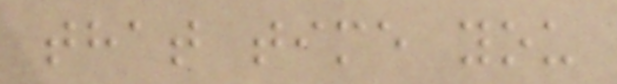that time you
